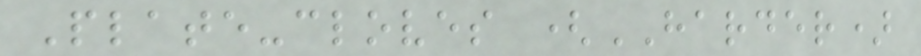Plate-cloves (HARDER)
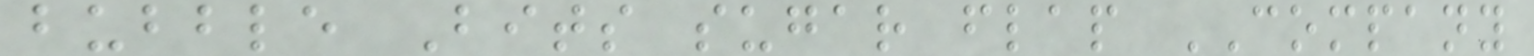bubble Bits sugar flap COMPANY
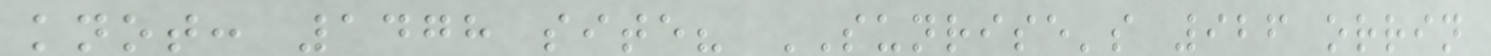knot: 1478 site? SUNRISE's 926 orrin
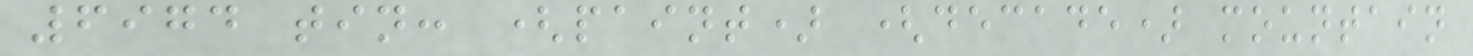6974 tin: (paint) (decade) mountain
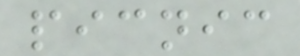picnic
